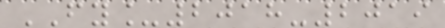FY_2018-2019
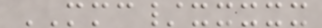MMC/xxxxx
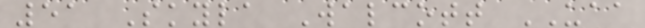51 Skyla Walcott UAA
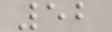52
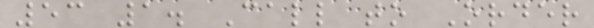53 1. Call to Order
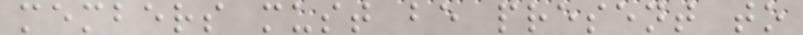members must be present to
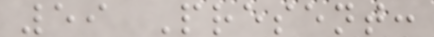59 Present:
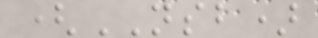(NSB)
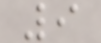9
